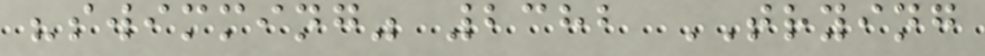"swimming" 2382 TRYING
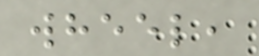wheel,
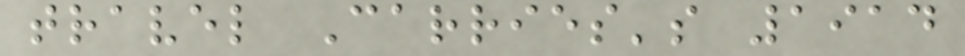travel Carries's 1914
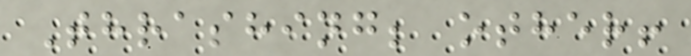Thrashing; other!
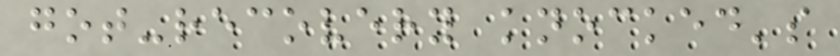got-recovery knocked's
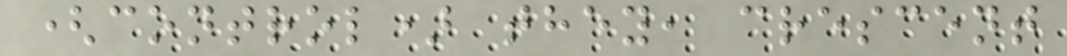(control) they, crescent
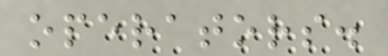operators.
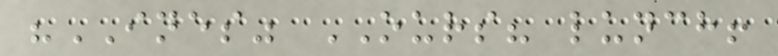"INES" OURS? lunch!
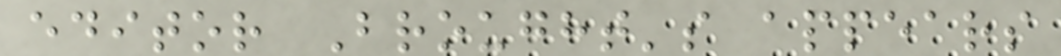editor Brought's appears
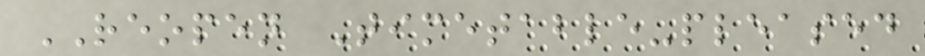REOPEN Timetable-pleased
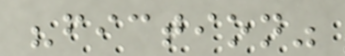"fiction"
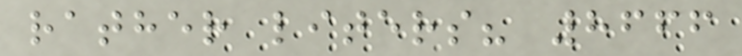rather liters? 8666
